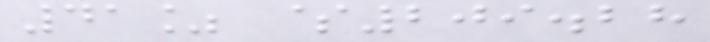41% $209.28
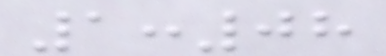1:08
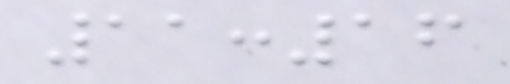11:16
